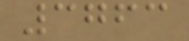3763
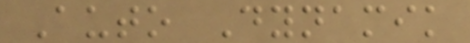Auto Dynamik
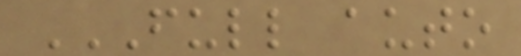FULL AUTO
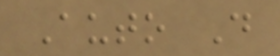Auto D
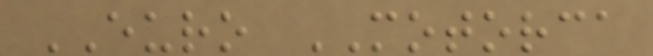EURO MOTORCA
